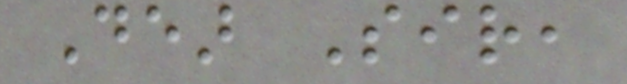Dear Sir,
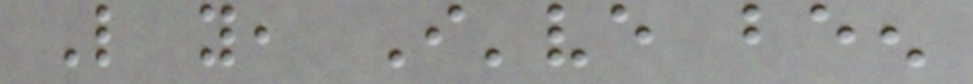Like you, I've been
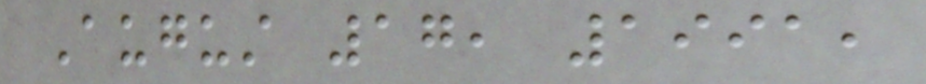August 17, 1991,
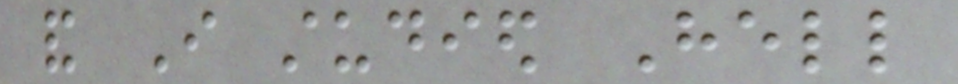and I studied Hell
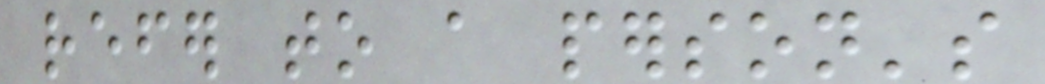refer to a person's
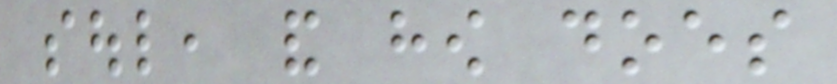soul, and how does
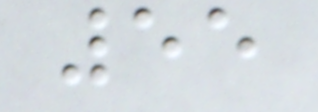55
